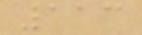113
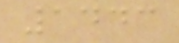1443
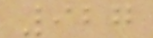927
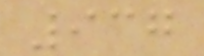937
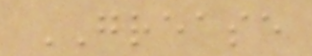GREASE
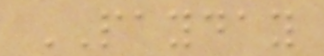PAYDAY
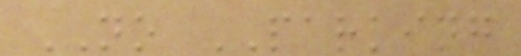NO PARKING
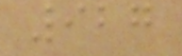927
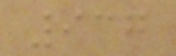937
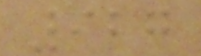927
